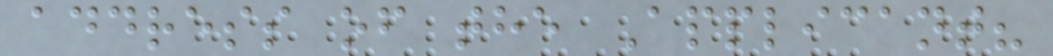address of the Applicant?
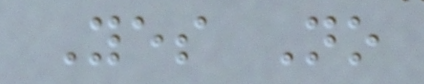Yes No
